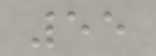55
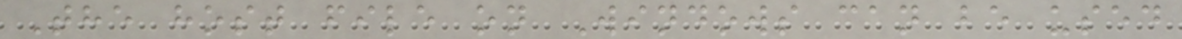The host file on Windows can be used
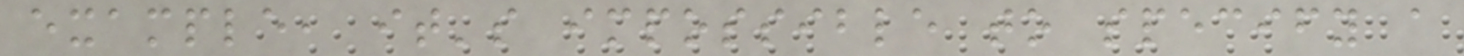example, it's impossible to specify a
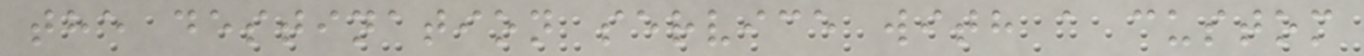the destination service with a custom
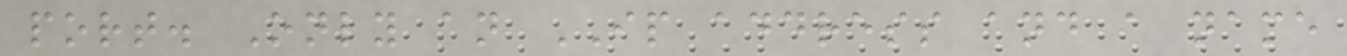port. Only an IP address and a name
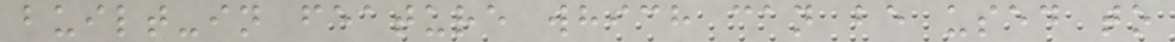built-in feature which can be used to
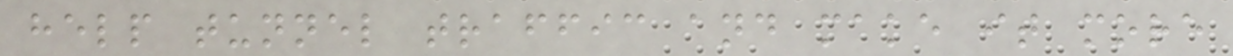help tunnel traffic and make it more
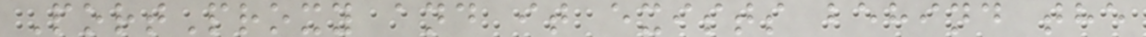PortProxy and it exists behind the
